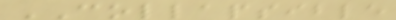COLLAPSIBLE
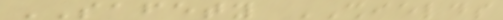SAFETY SHIELDS
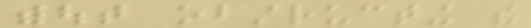without obstructing the
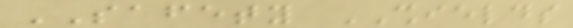SAFETY SHIELDS
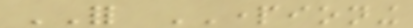FOR PARTIONING
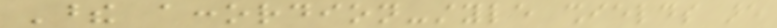These accordion-style shields are
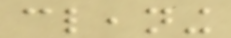cleaning
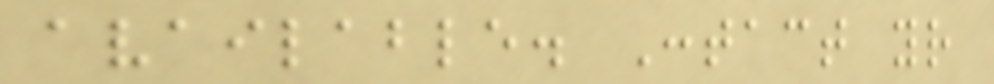available. Contact your
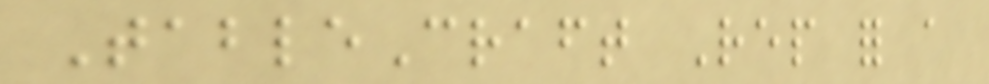TableCraft Rep for a
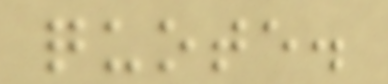quote.
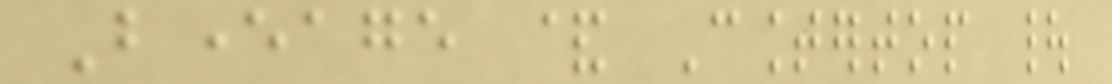Beverage & Countertop |
